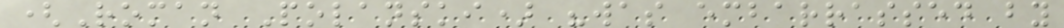(Roman Polanski) "was embarrassed by
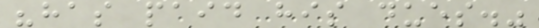"has paid his dues."
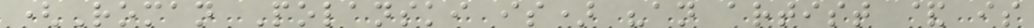(Roman Polanski is) "an artist & is
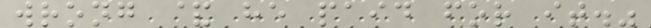wrong & he paid for it."
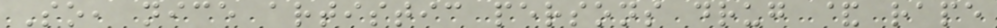So, nice artistic persons drug & rape
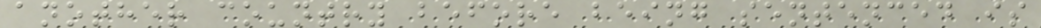another country before being sentenced is
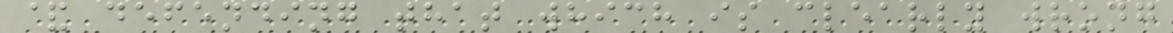& defending that which is clearly wrong
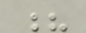?
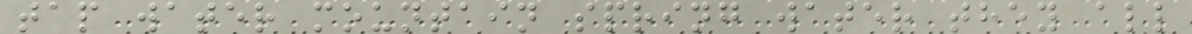tap water mountain spring water they all
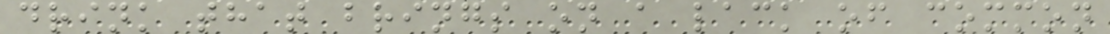drink that brings on a lack of common
